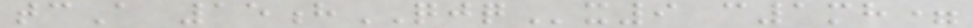tcA 15hQJQx9 c1mh=
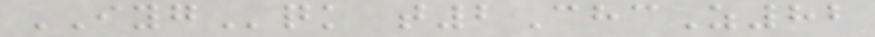IYGqk t2ChcZ82
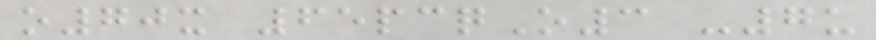o70x 65pcqO3 -7u
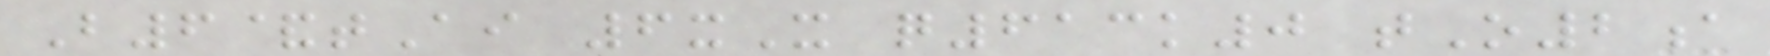B6&tAi 6xX q613k0 tO2a
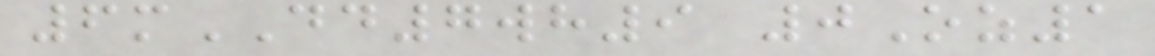6mDD7wh9 0Oz1
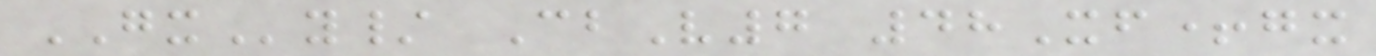GXy/ CbV7 48Xf+gx
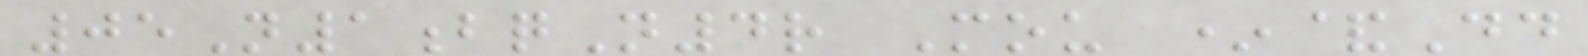05N1bqN4r Mou *&Dd
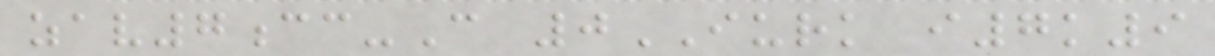zav7cc-C 0IURK i7k9
